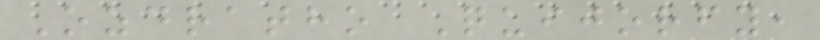Ozdratho Quijorfy,
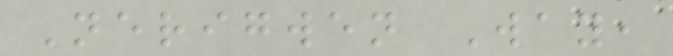Nerigwen Way,
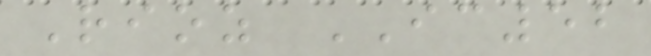Rioz IC52
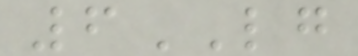6LG
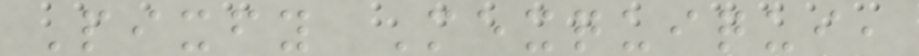Pixfy Mexquiqui,
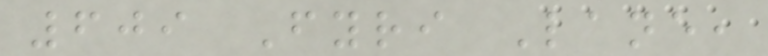609 Fyri Lane,
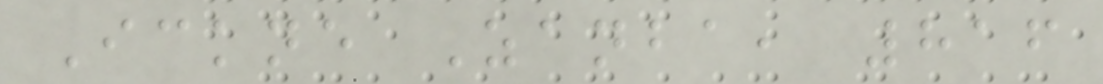Ickne Zanba, 816
